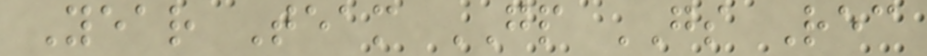Year Team GP GS Rec
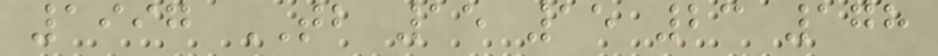1997 TB 15 15 23 178
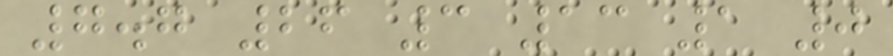7.7 26 3 13 1 0
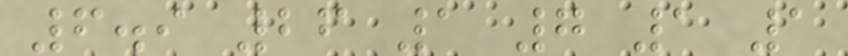6.9 26 1 7 1 1
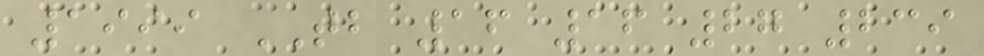1999 TB 16 16 27 239
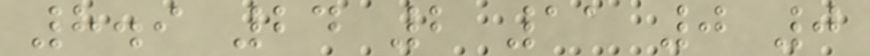8.9 24 2 11 0 0
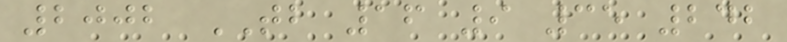2002 TB 16 9 35 242
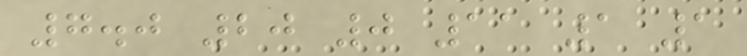7.0 20 0 11 1 1
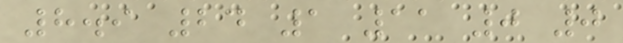8.9 24 1 11 0 0
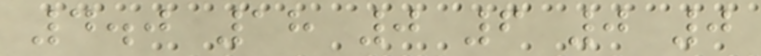4.0 18 0 6 0 0
